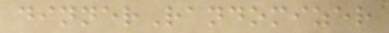dinnerRandomizer
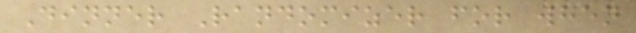Dinner Randomizer for when
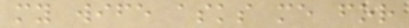my wife asks me for
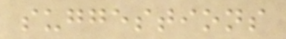suggestions
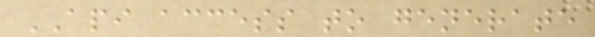API access to generate
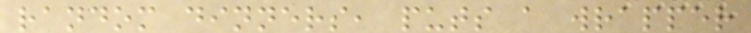random dinners, puts a wrapper
